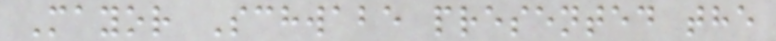Mayor Schwabe presented the
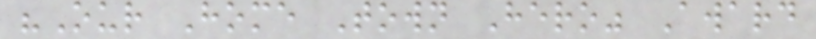"Our Home Town Hero" Award
